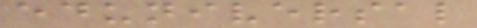eduniversal
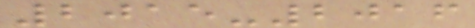2015-2016
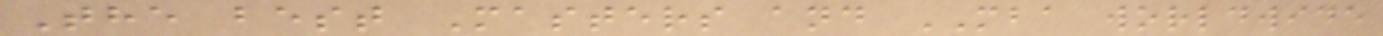The best Masters and MBA worldwide
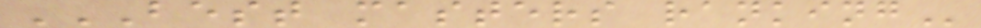BEST MASTERS RANKING
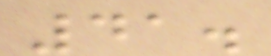41.
